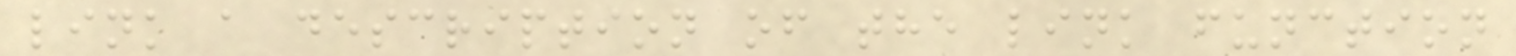link a description of the link function
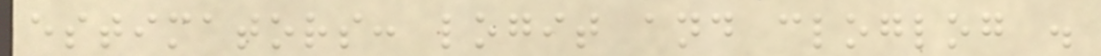estimators: logit and cloglog .
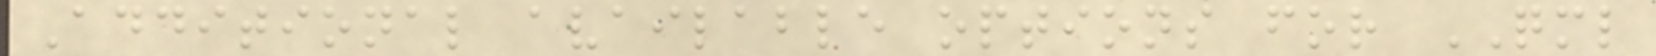Additional available options for QML
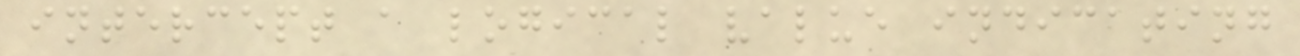intercept a logical value indicating
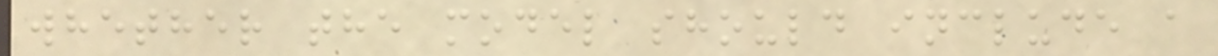whether the model should include a
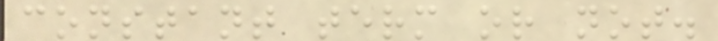constant term or not.
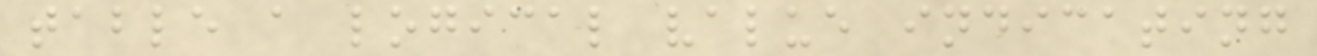table a logical value indicating
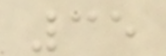35
